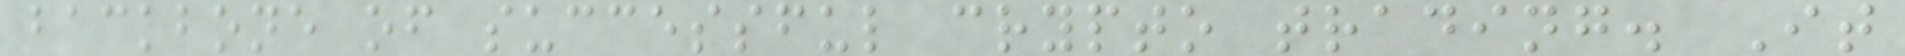backbone of successful crypto trading. It
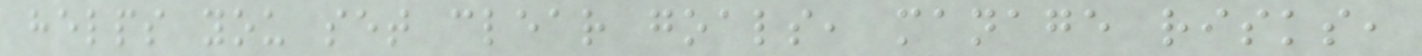helps you set clear goals, manage risks,
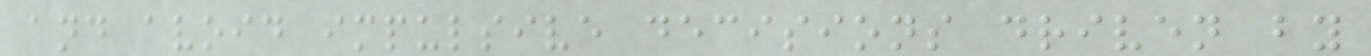and avoid impulsive decisions driven by
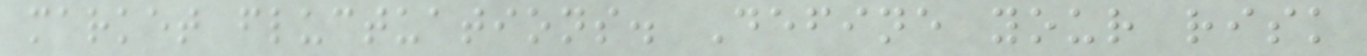market fluctuations. Define your risk
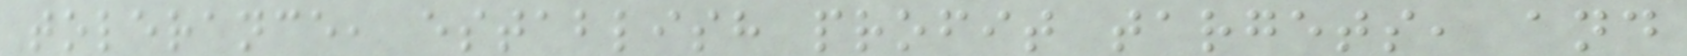tolerance, establish profit targets, and
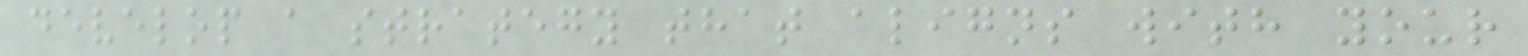develop a strategy that aligns with your
